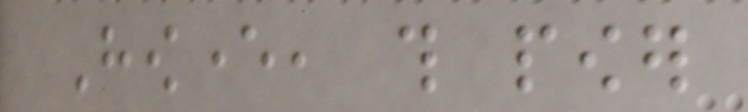However, this power
